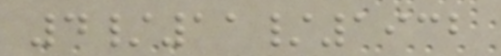4/11/1932
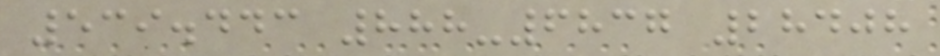539.443 888-6837 28408
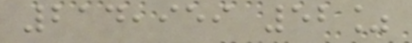214,959 52%
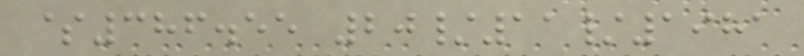$386.55 20/11/1981
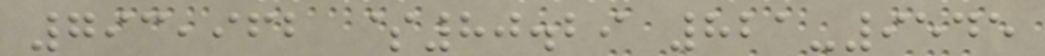793,962 $80.29 821-9545
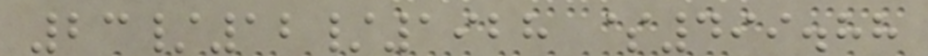23/12/1928 $499.88
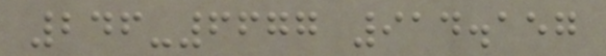246-6677 914.157
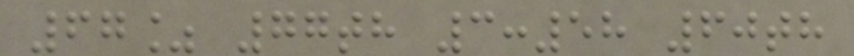67% 77th 3:58 60th
